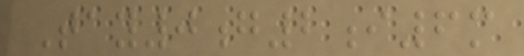Tay0g2i6m
